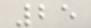25
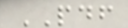PDF
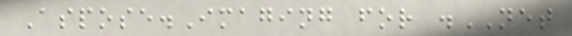Aspose.Imaging for .NET
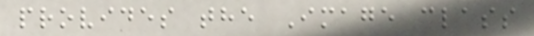provides the Image class
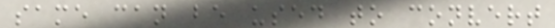same can be used to convert
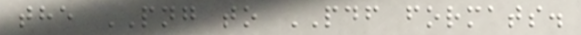the PNG to PDF formats.
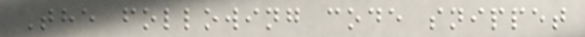The following code snippet
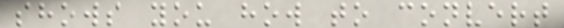shows you how to convert
